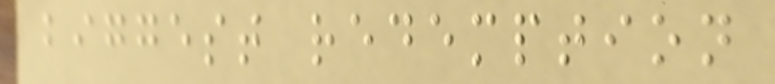biggest redemption
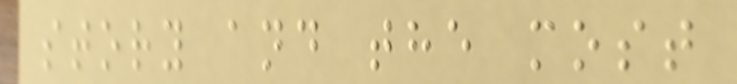story and the most
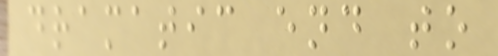dramatic end to
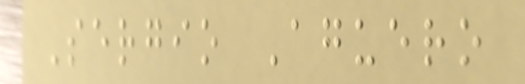Sergio Aguero
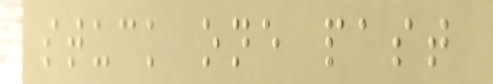stuck one past
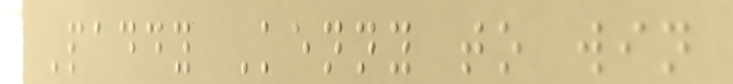Paddy Kenny to win
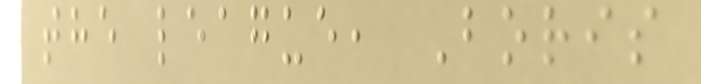the league, Boris
